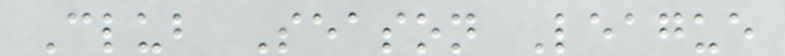Club Season League
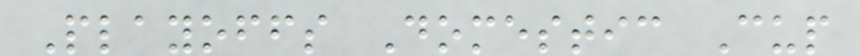Playoffs Domestic Cup
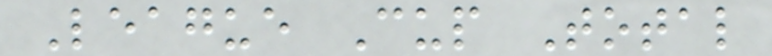League Cup Total
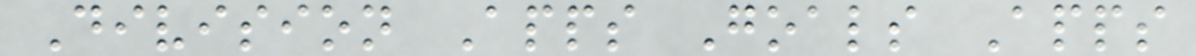Division Apps Goals Apps
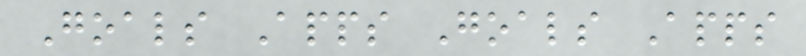Goals Apps Goals Apps
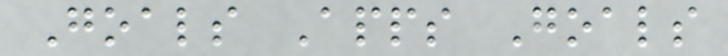Goals Apps Goals
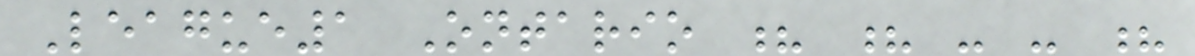League1 Ontario ? ? - - ?
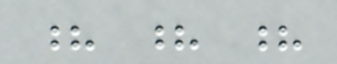? ? ?
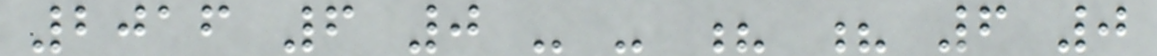2016 6 0 - - ? ? 6 0
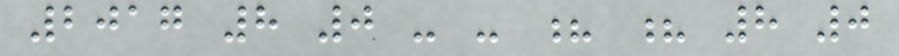2017 8 0 - - ? ? 8 0
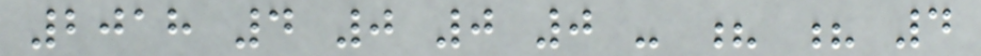2018 4 0 0 0 - ? ? 4
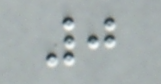0
